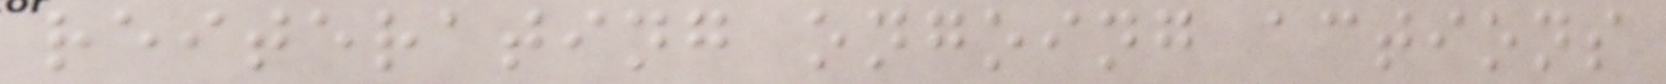reiterating ongoing actions
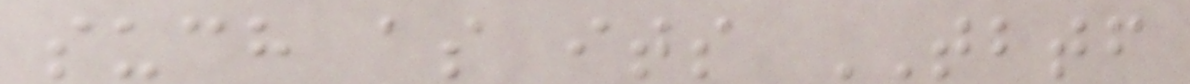such as its TBTF
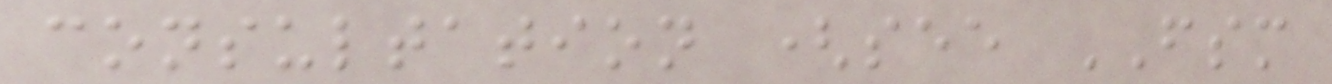consultation (see FSM
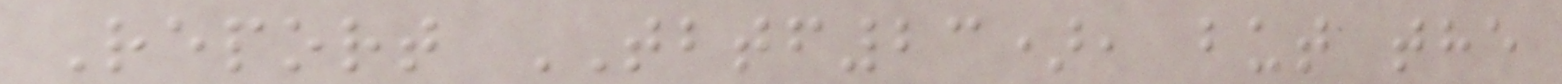Report TBTF23), but the
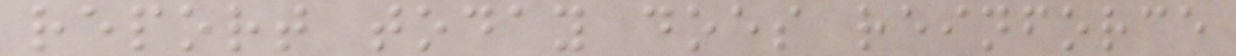report today does reinforce
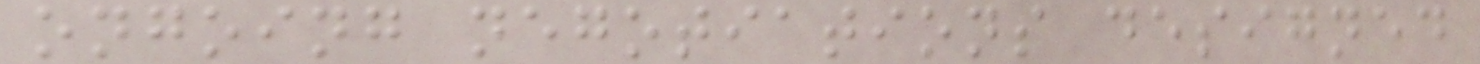ongoing negotiations designed
